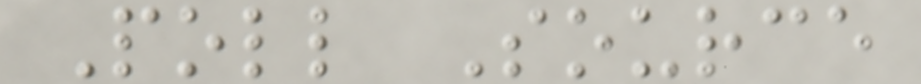Poll Source
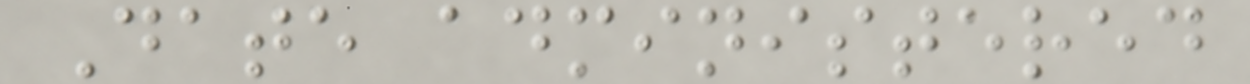Date administered
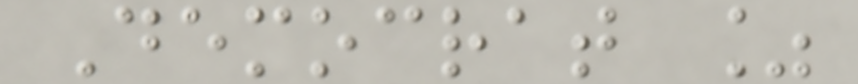Democrat %
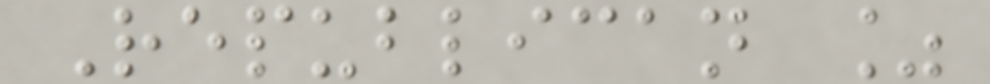Republican %
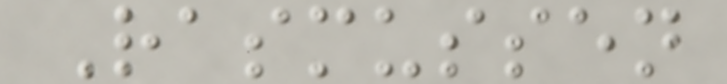Rasmussen
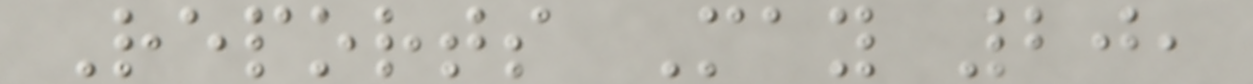Reports May 20,
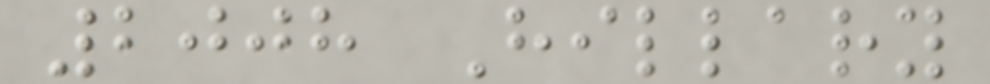2008 Hillary
